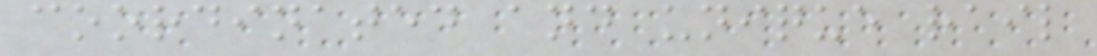coordinated and unique rail
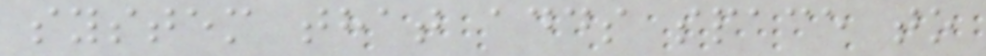system that adds space to
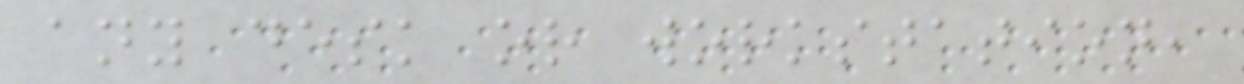any desk or workstation,
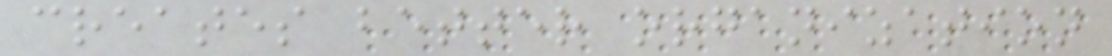creates better organization
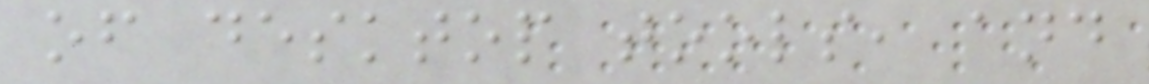of desktop tools, and
